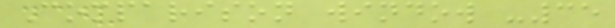Comparison window -35
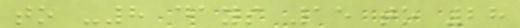to -8 days 15 to 28
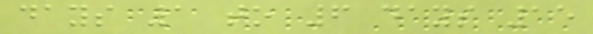days 1 to 6 days 15
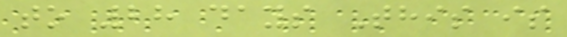to 28 days This is
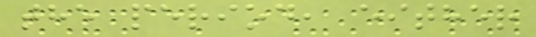the period, either
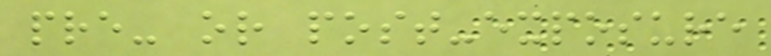pre- or post-exposure
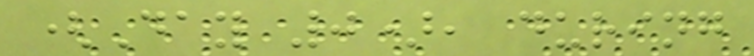(Day 0), during
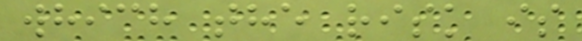which the risk is
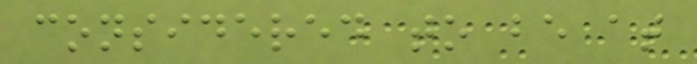considered to be at
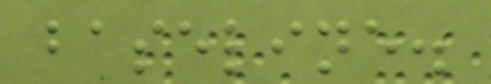baseline.
